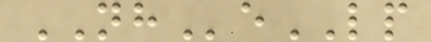NHeLP
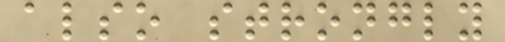also strongly
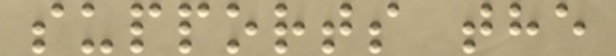supports the
